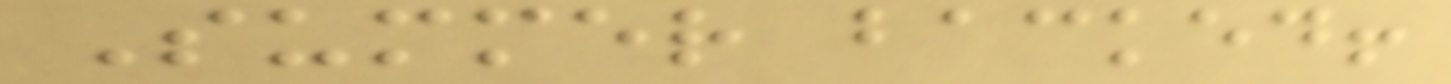Summer backed!
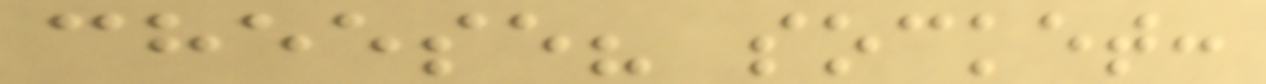cheese? socket:
